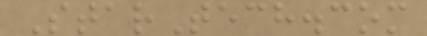StarTech.com
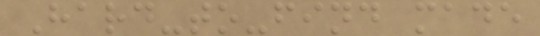Hard-to-find made
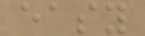easy
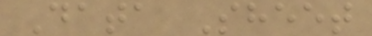Data Sheet
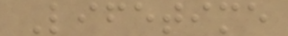Lifetime
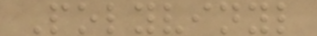Polyvinyl
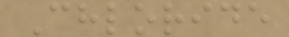Chloride
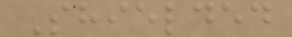Shielded
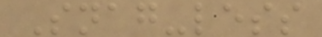Snag-less
